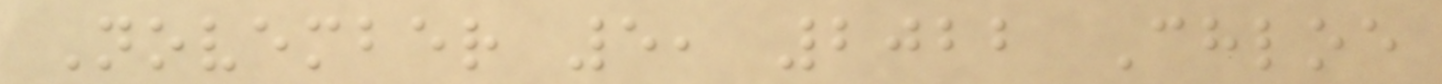November 5, 2022 Chloe
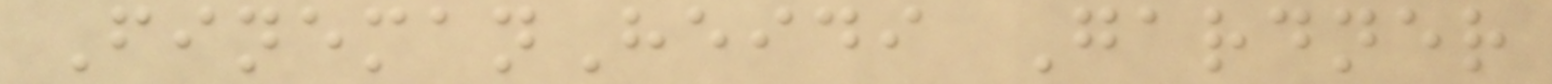FinemanHeidi Gardner
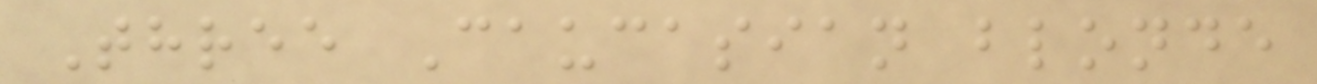Three Caucasian blonde
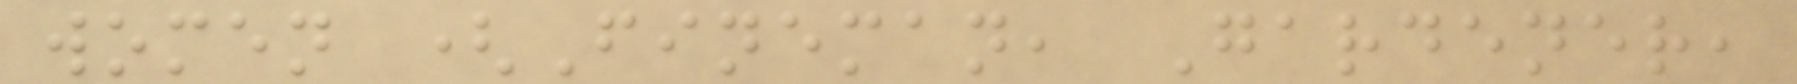women (Fineman, Gardener,
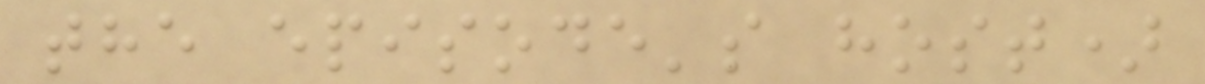the episode's host)
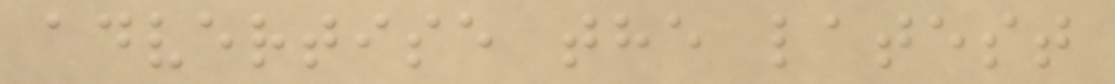advertise the latest
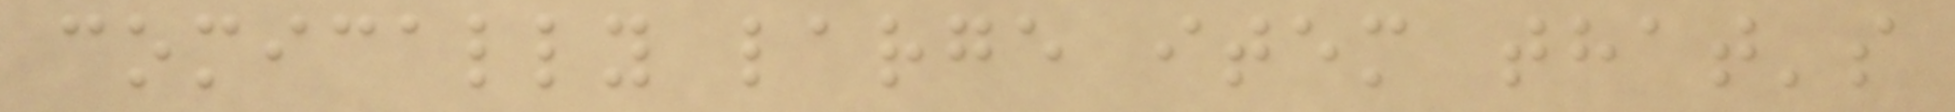comically large item that's
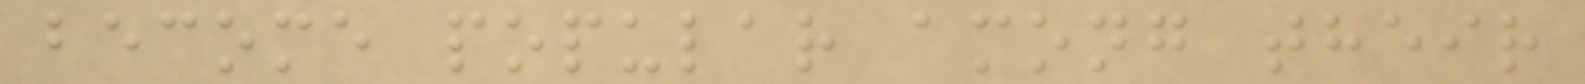become popular among their
